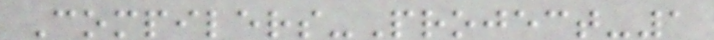Compilers-Project-1
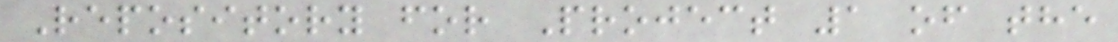Repository for Project 1 of the
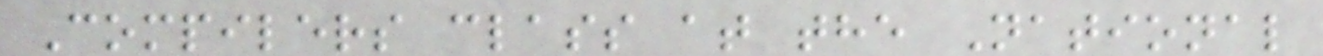Compilers class at the National
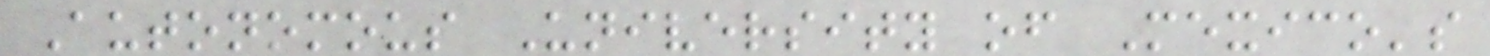Autonomous University of Mexico's
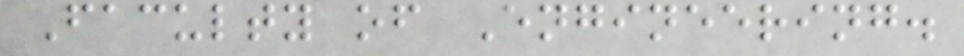Faculty of Engineering.
